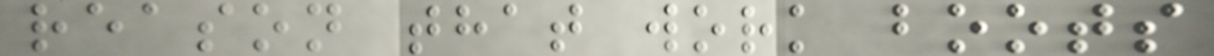reason that work boots
